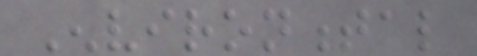Environmental
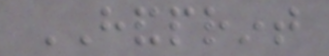HANDPRINT
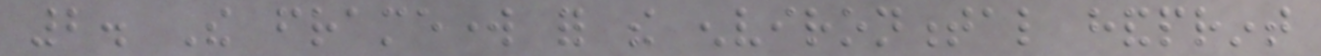2. The framework for the environmental handprint
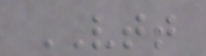VTT
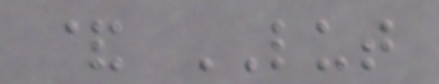& LUT
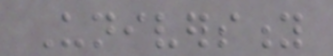University
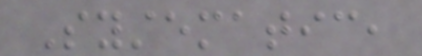Systematic,
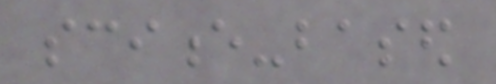science-based
